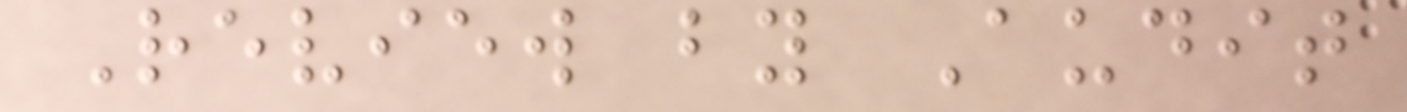Review by Audit
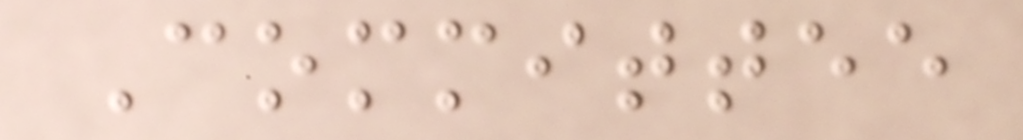Committee
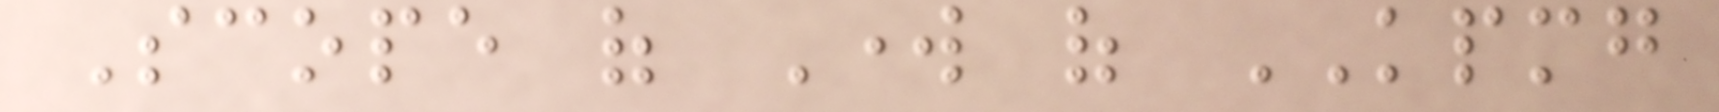Scope of Work of KPMG
